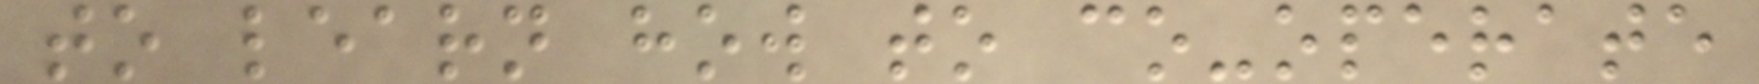to learn how to co-operate
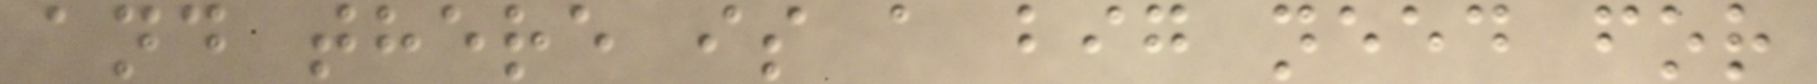and there is a big need for
